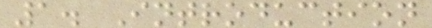1. Introduction
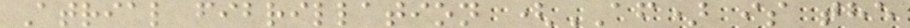Atrial fibrillation (AF) is the
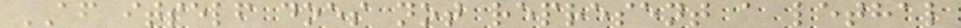AF itself does not represent a lethal
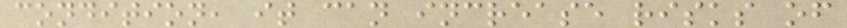condition, it can increase risks of
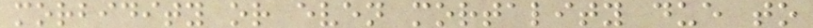morbidity or even mortality due to
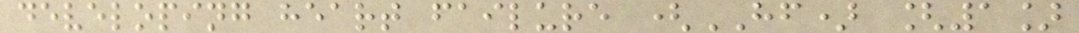developing heart failure (HF) [1]
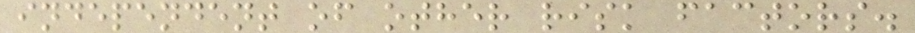independent of other risk factors.
